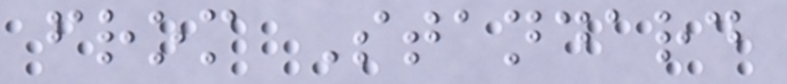from Standard
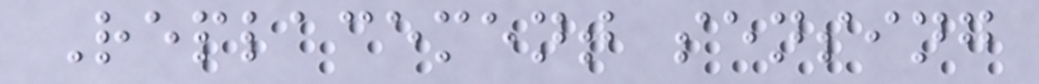Replacement sensing
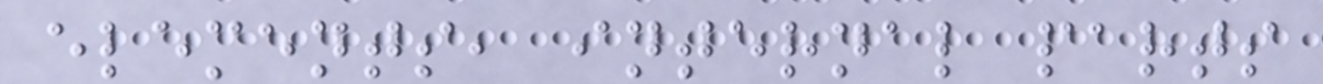elements, internal parts
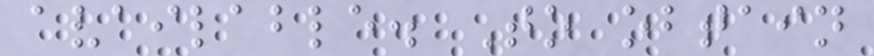available. To obtain
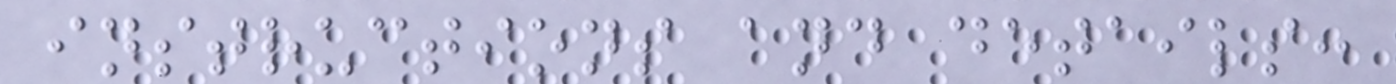instructions and details:
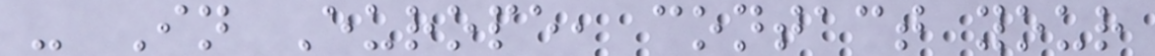- In Europe, contact your
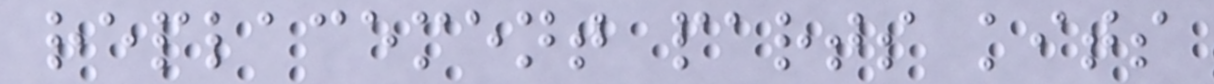replacement parts kits
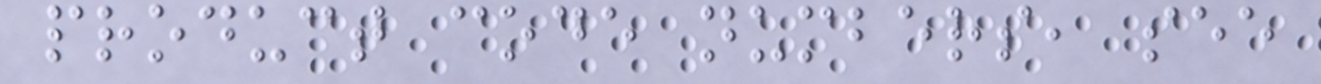product code numbers, see
